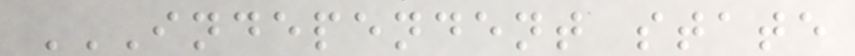INDEPENDENT STATE
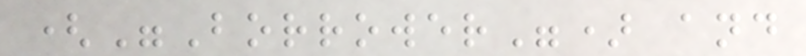("Borrower") and
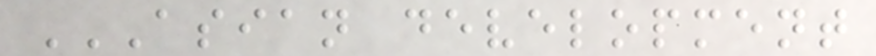ASIAN DEVELOPMENT
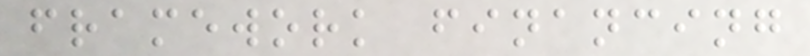framework financing
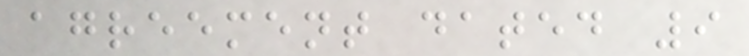agreement dated 9
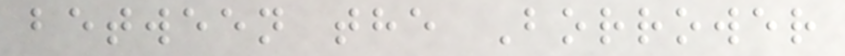between the Borrower
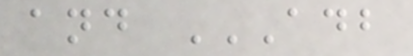and ADB
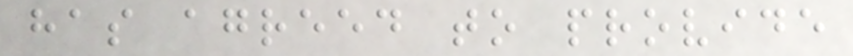has agreed to provide
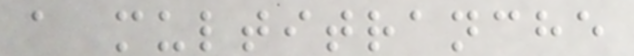a multitranche
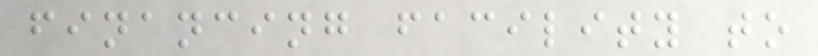financing facility to
